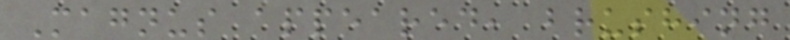Magnus appeared, brushing
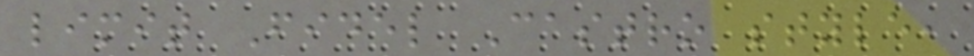limit Fidel Castro style,
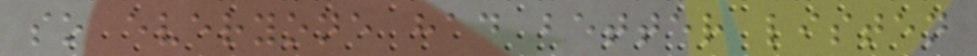so everyone had better listen
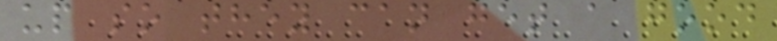up so they can get a good
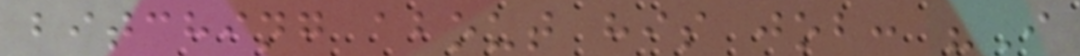bitching about his job: "I
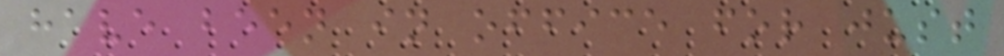have been in office for just
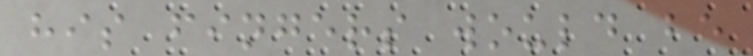his fingers would be
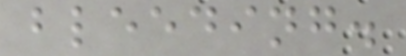bleeding.
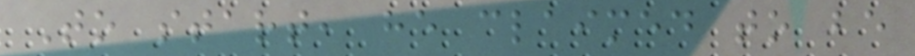To start, he claimed to be
